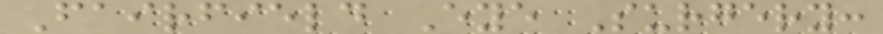Fairfield Eye Surgery:
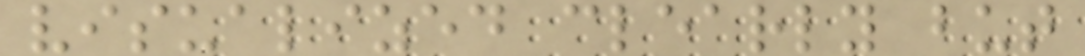visualized clearly but
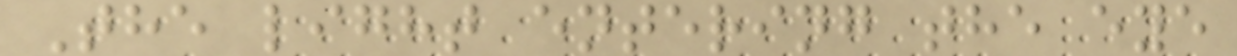The light entering the eye
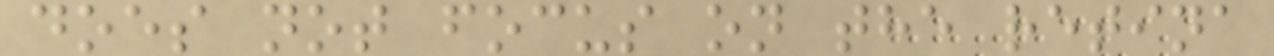does not focus on the retina
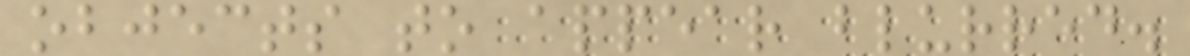objects to appear blurred.
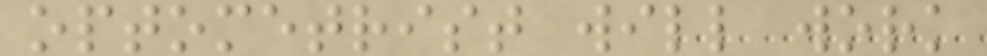optometrist will work
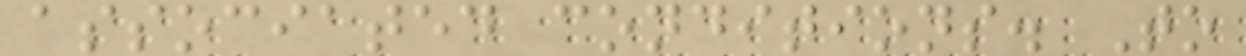associated conditions. To
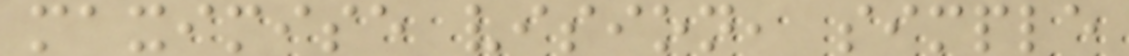maximise vision, simple
